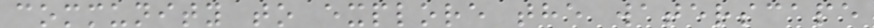community to explore the waterscape
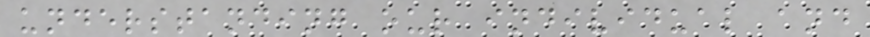understanding our individual and
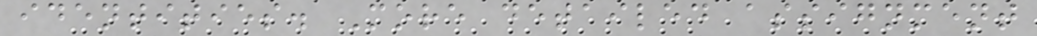identities. More detailed assignment
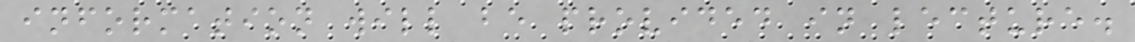information will be provided in lecture.
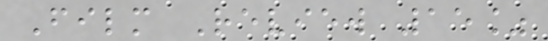Film Review 15%
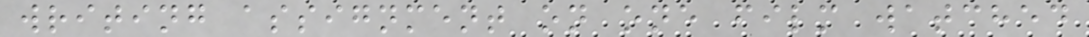writing assignment on one film watched
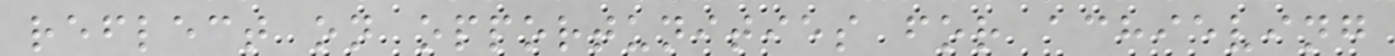reflect on opportunities for achieving
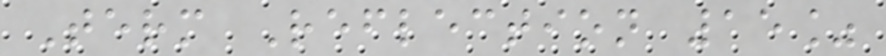Term Reflection 15%
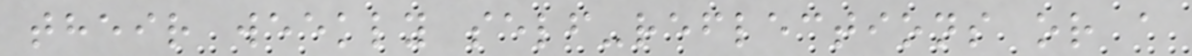their weekly self-reflections or a
